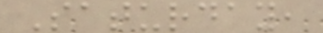Saturday,
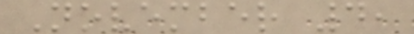November 4,
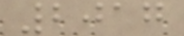2017
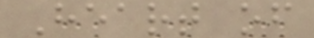Heart of
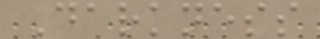Darkness
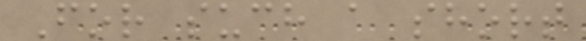For such a short
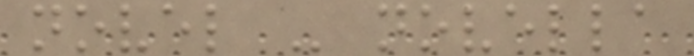novel - novella
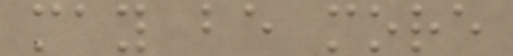may be more
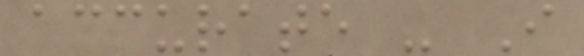accurate - I
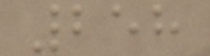258
